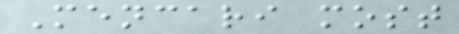Mencari most
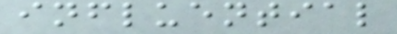influential
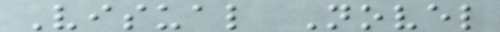Visual Novel
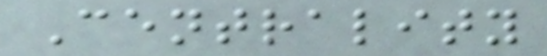Centrality
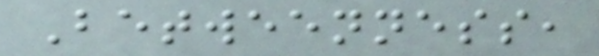Betweenness,
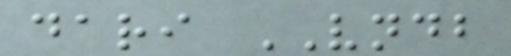dari VNDB
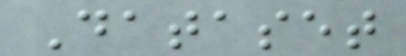Dataset
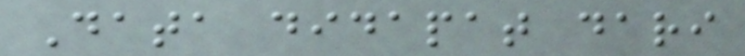Data didapat dari
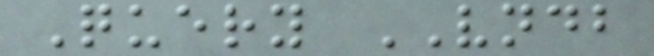Query VNDB
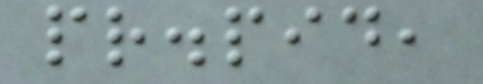pr.pid,
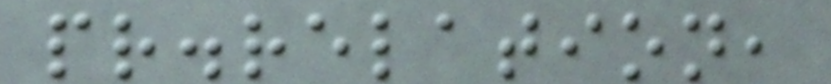pr.relation,
